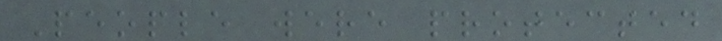People were protected
